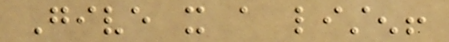Give it a listen!
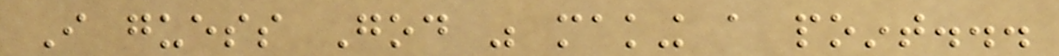I guess God was making a point...
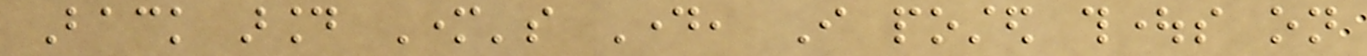Back around Mother's Day, I posted thoughts on
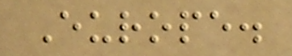Europe.
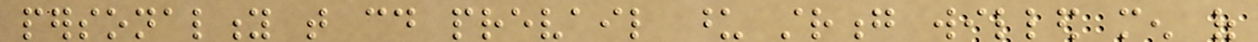personality that could prevail upon strong willed men of
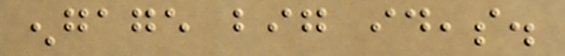engage big ideas.
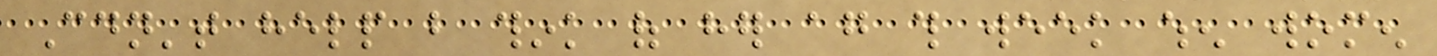Couldn't help but think of her again this week when women
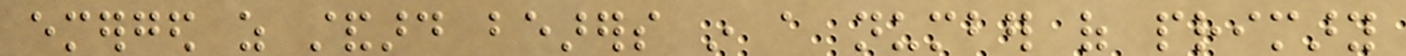emerged as standard bearers in a number of primary
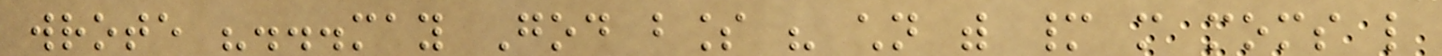wrote "...may God bless his children with many more moms like
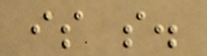is so.
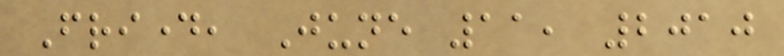Friday, June 11, 2010
